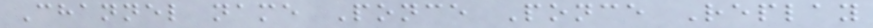Channel name Ponce Ponce Replay
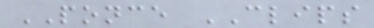PONCE CLIPS
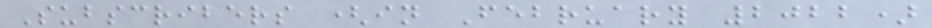Subscribers (in February 2022)
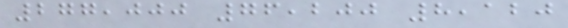277,000 76,200 8,120
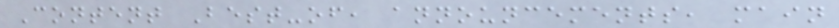Content Best-of, announcements, main
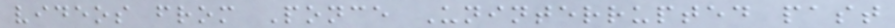videos from Ponce Uninterrupted past
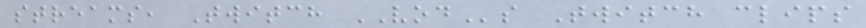streams, Twitch VODs Twitch clips
